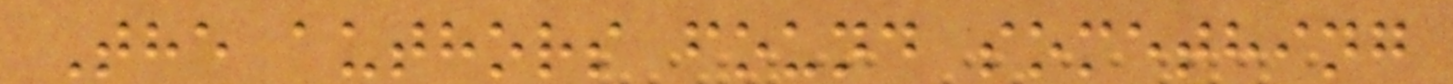The authors found something
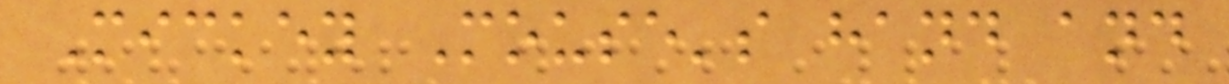Mickey Mouse's hand and
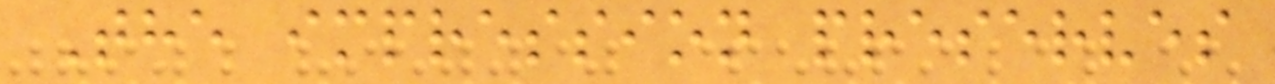The impression preserves
